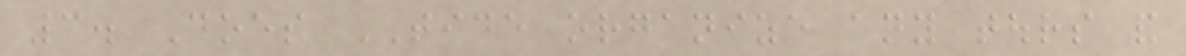3. Does TIDE organize any tours and
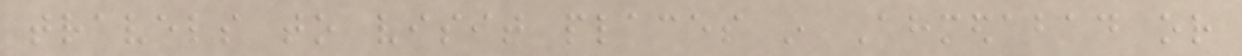travels to visit places in Ahmedabad or
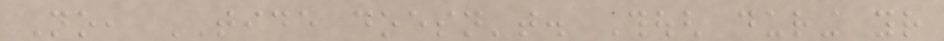No, TIDE doesn't. Though during your
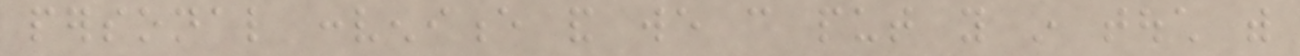personal convenience and we can put you in touch with
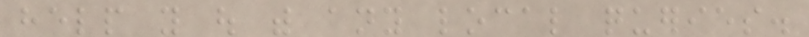help you out with any local queries.
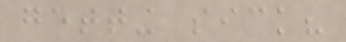getting sick?
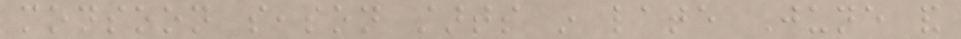monsoon season starts in late June and
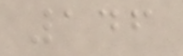146
